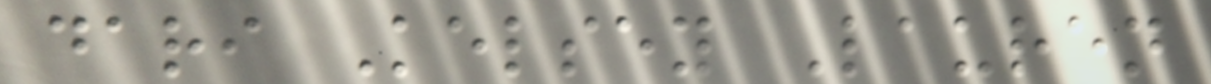dari Kelsey Lauren
